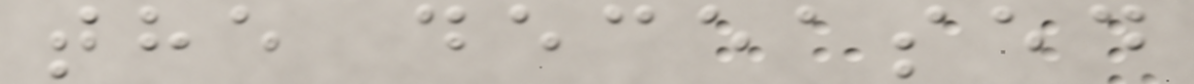the deceased
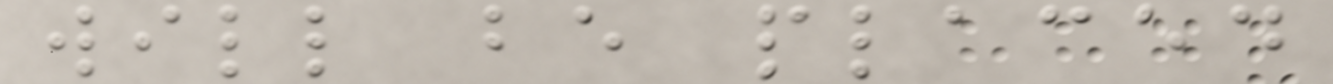will be placed
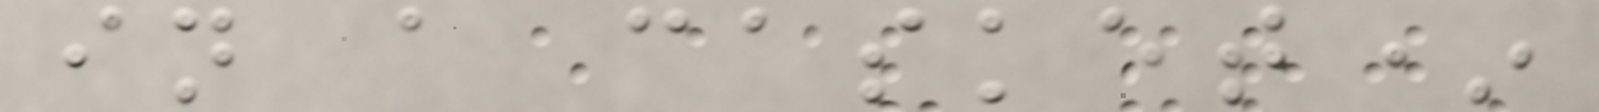in a casket*
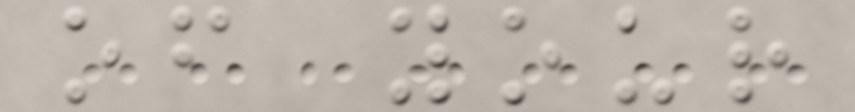of your
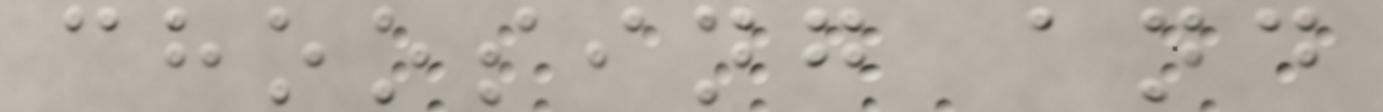choosing and
